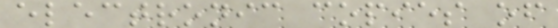electronic copies of
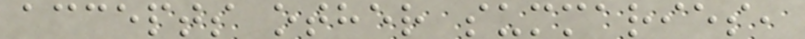accepts other summaries,
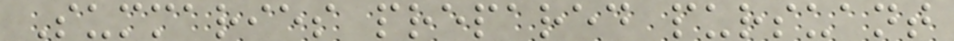Summaries prepared pursuant
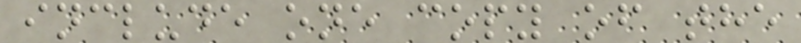include one copy of the
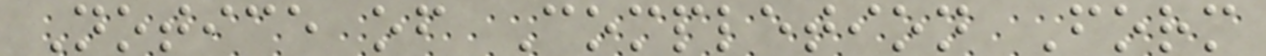Notice of Completion Form
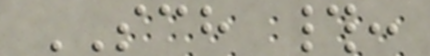SCH #:
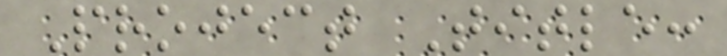Project Title:
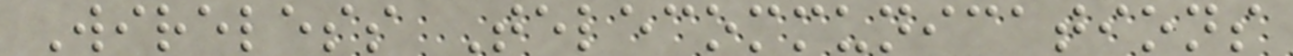Wireless Telecommunications
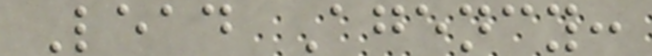Lead Agency:
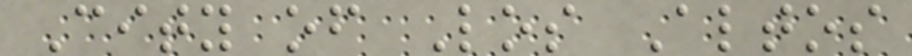City of Los Altos
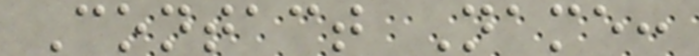Contact Name:
